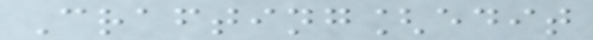Crafting[edit
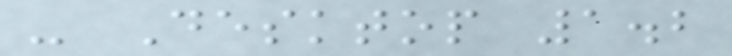- Desktop 1.2
